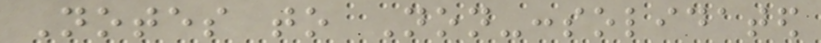Notes to Non-consolidated
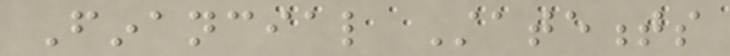Financial Statements
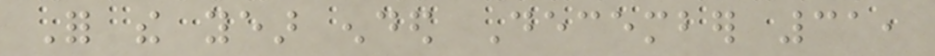For the year ended December 31,
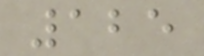125
